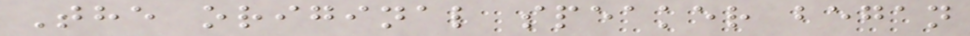The original speaker began
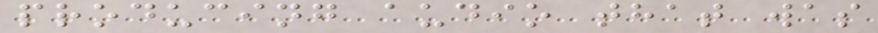producing audio that was
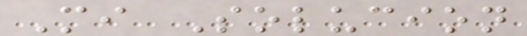Mi Solucion
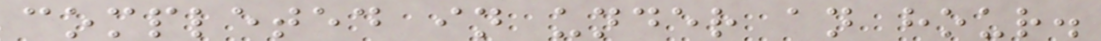completed in under an hour.
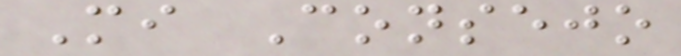Mi Consejo
